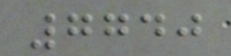7740
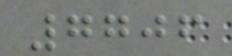7706
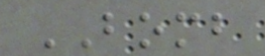BOMB
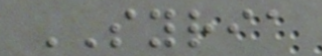SYRIA
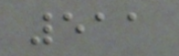511
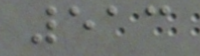513
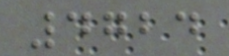4724
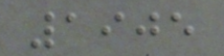1905
